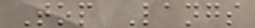Top Langs
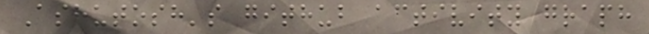Ashutosh's github activity graph
